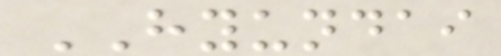HYUNDAI
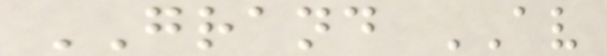GRAND AV
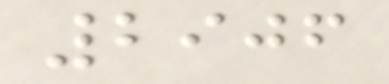2906
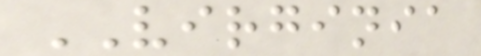VIRGINIA
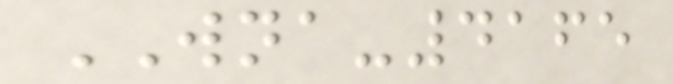WNA-4165
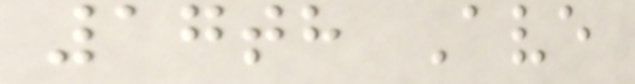17th Ave
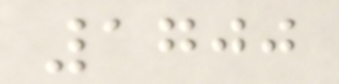1700
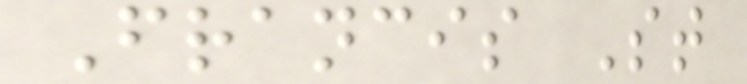Francis St
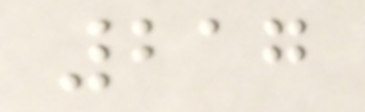217
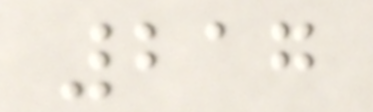217
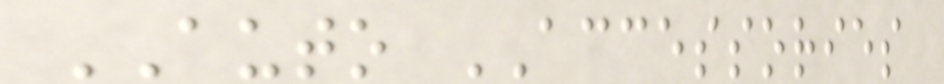AUTO ACCESSORIES
